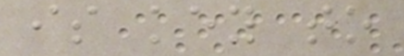is key to
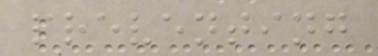preventing
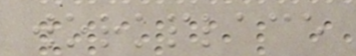workplace
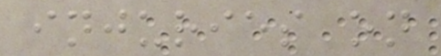injuries on
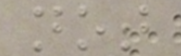not
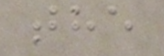the
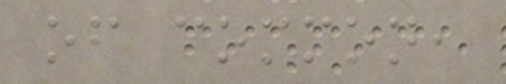of common,
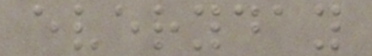everyday
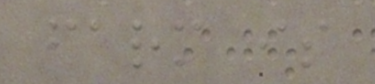farm is
